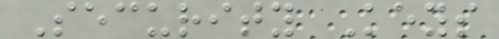Security Keys
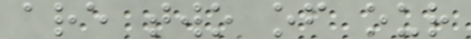are two of our
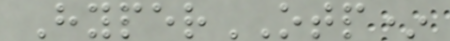HyperOTP*
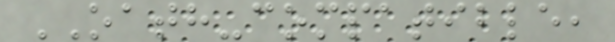OATH-compatible,
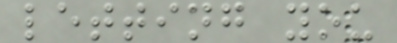letting you
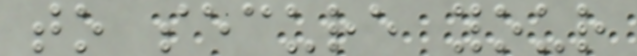to secure your
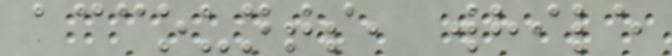accounts, while
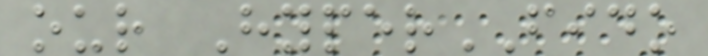our HyperFIDO
